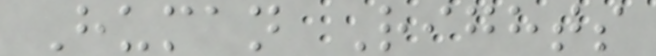Human Rights
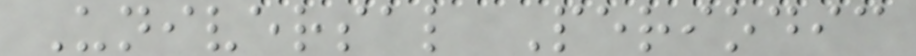Universal Periodic
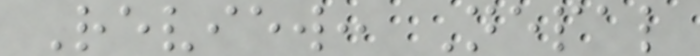Review: Nepal
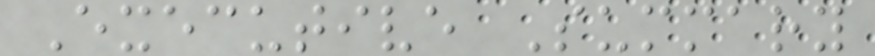Executive Summary
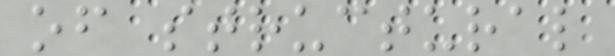of structural
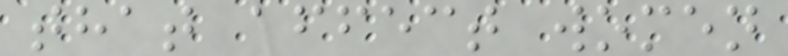that affect women
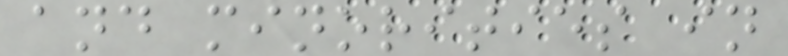and minorities in
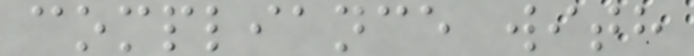compliance with
